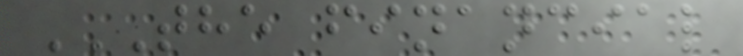THE FINANCIAL
